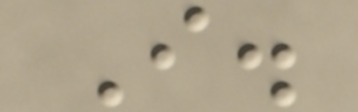I.
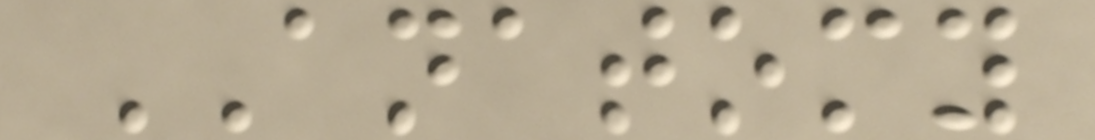ANATOMY
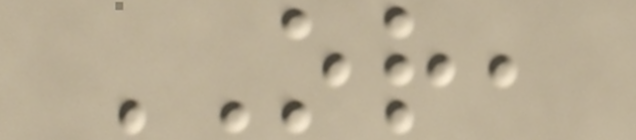OR,
